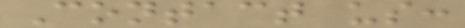Contact us:
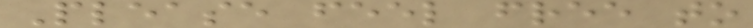Please feel free to
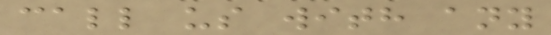call us with any
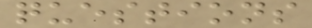questions
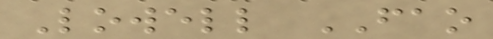Lowell FAO
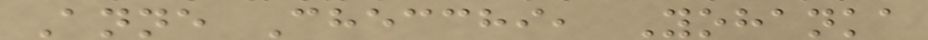Anne Checchi, Yohanka
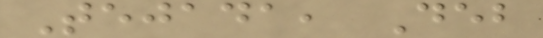Tejada, Deb
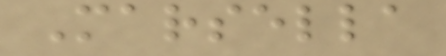Marsella
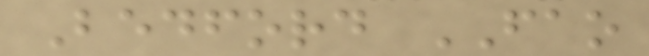Bedford FAO
